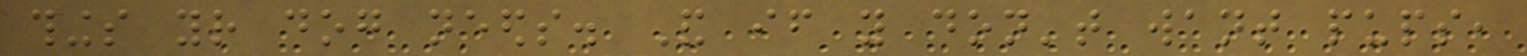things your dog needs. And if you don't want pups,
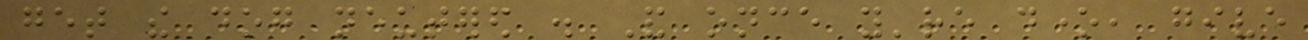get the dog neutered . And once you're done, give
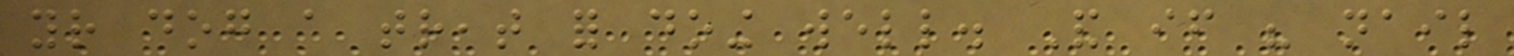your dog a treat for doing well. And if his nail
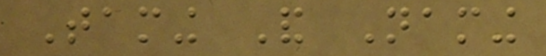Taming And Naming
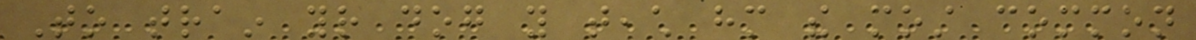To train your dog you teach him the most common
